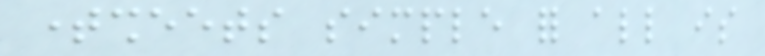timesheets simple for all is
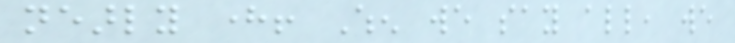nearly here! When we say all, we
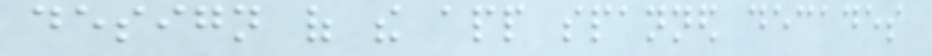design of the app spanned decades
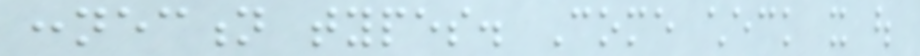connection types. Come check it out
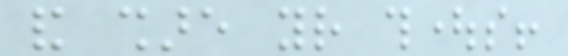and share your thoughts!
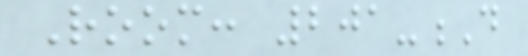Room: 201-D
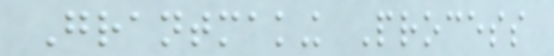Grantmaking Process
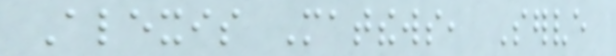Alexis Matthews, Serve
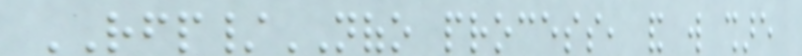RFP/NOFO process, and will share
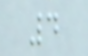4
